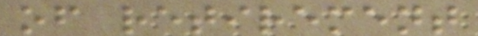of retirement
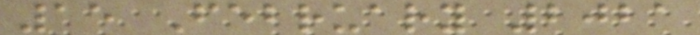15 February 2021
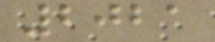2021
